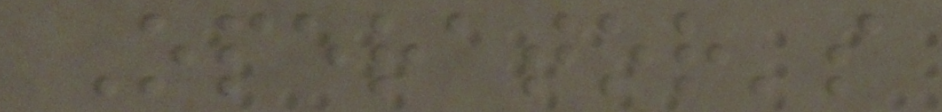Operator's
